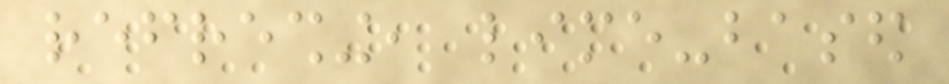refreshing, lime-based
